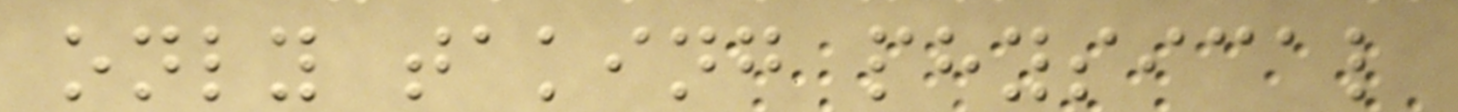only taking physical
